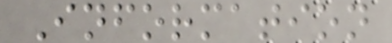Information
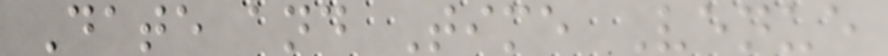Date and Time Venue
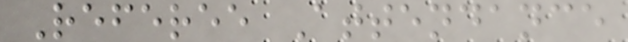Referee Attendance
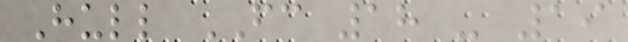Hull FC 18 - 19
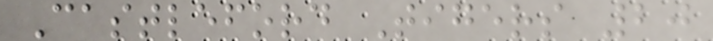Castleford Tigers 20
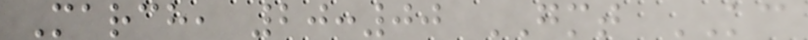March, 20:00 GMT KC
